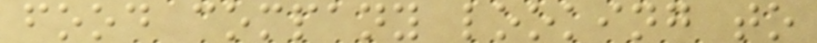food company looking to
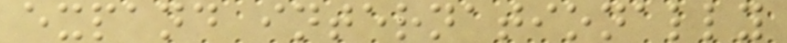expand internationally
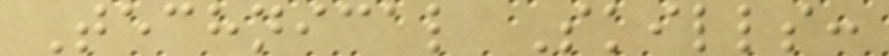Technical Skills:
